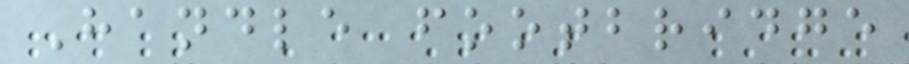Handle footbridge
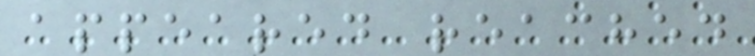appeared reached
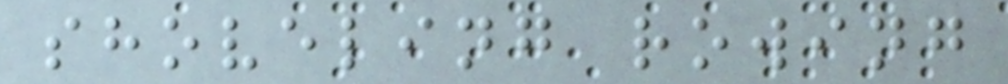shoveling rowing
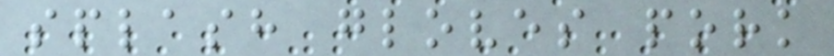splash gloves pork
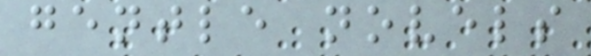gentle novels
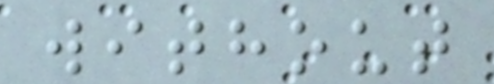without
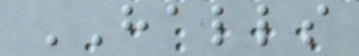HALLS
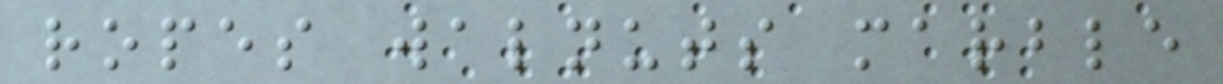ropes walnuts marble
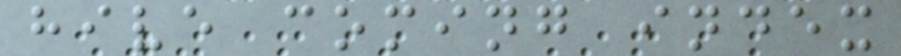hive coming index
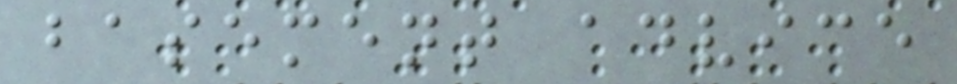basement advice
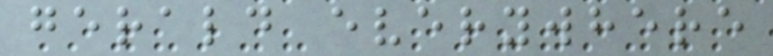gerald everywhere
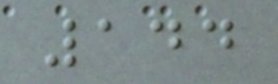144
